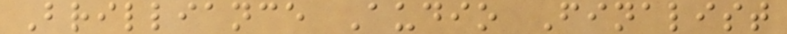Brilliance Audio Finalist
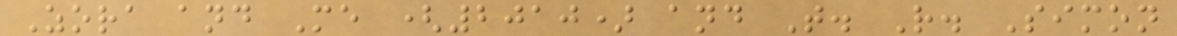Zora and Me (2010) and T. R. Simon
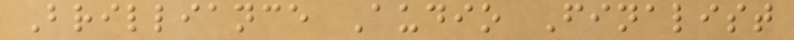Brilliance Audio Finalist
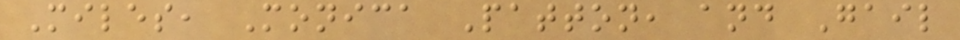Miles, Monica Patton, and Gail
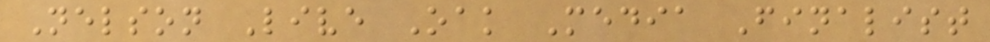Nelson Live Oak Media Finalist
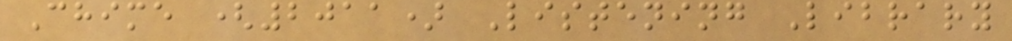Chime (2011) Listening Library
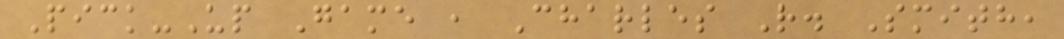Pick-Up Game , Charles R. Smith,
